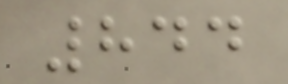844
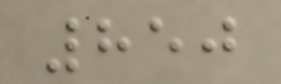850
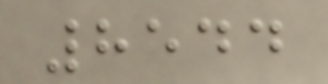8544
